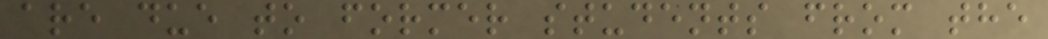are due to former students from the
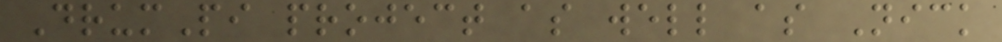DrumPi project as well as Nick
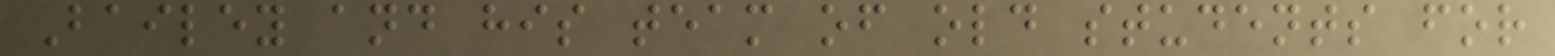Bailey and his team of old students for
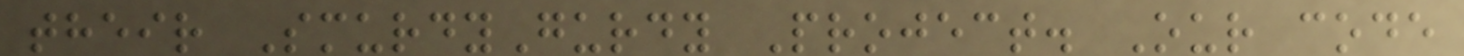their SmurdyGurdy Project. Our code
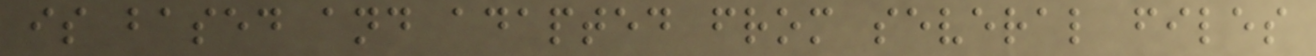is based and adapted from several files
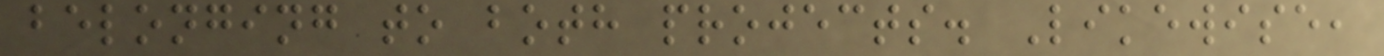belonging to both projects. Likewise,
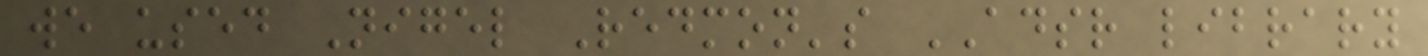we used Nigel Redmon's ADSR library
